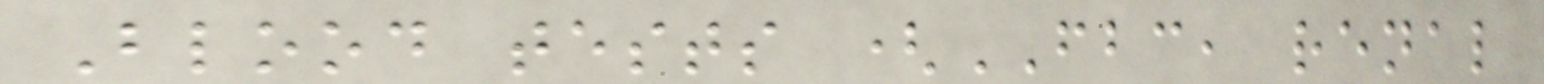Blood tests (FBC, renal
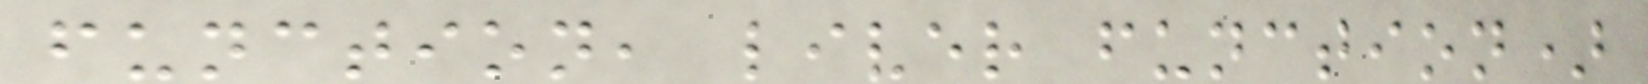function, liver function)
